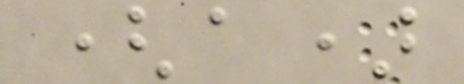(a)
